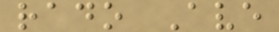rado Ave
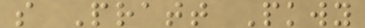s Pratt Pkwy
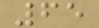65
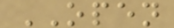OPEN
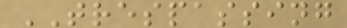TRESPASSING
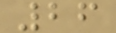26
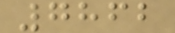7862
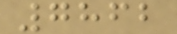7862
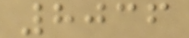8036
